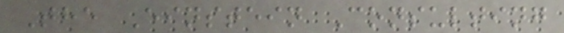The Einstein Consulting
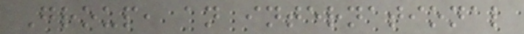Group, an international
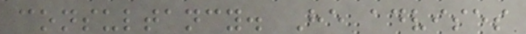consultancy. He advises
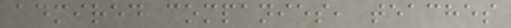admired companies, teaches
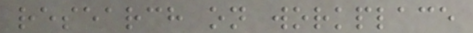research on workplace
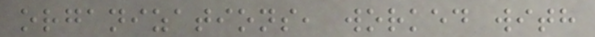organizations, worked with
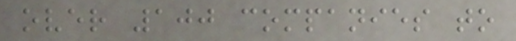over 100 companies to
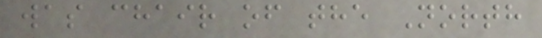was chair of the North
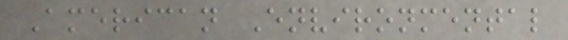American Environmental
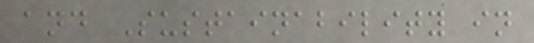and Sustainability in
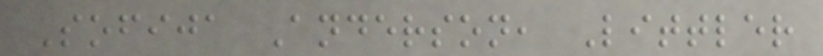Sofija Anderson, Littler
